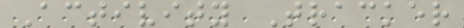Activity Tracker
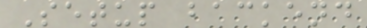Setup backend
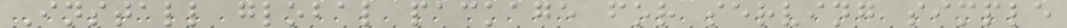Install global package for serving simple
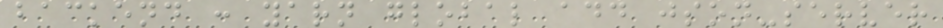backend : yarn global add json-server
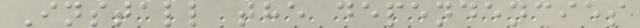Install the dependencies
